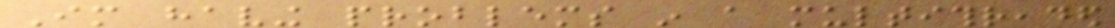Im having problems in a multithreaded
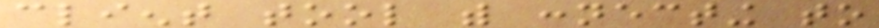client tool with connecting to
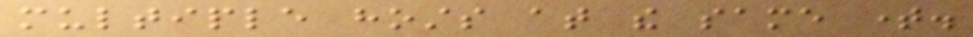multiple hosts at the same time.
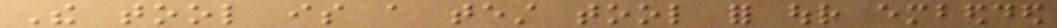The tool is a test tool for our embedded
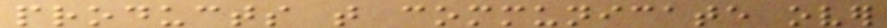products that communicate over
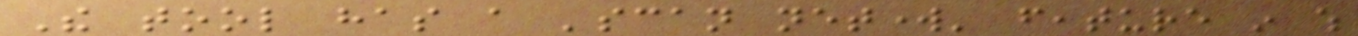The tool has a 'scan network' feature in which
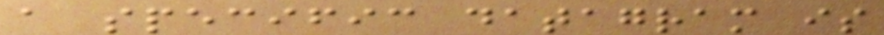a specific datagram is
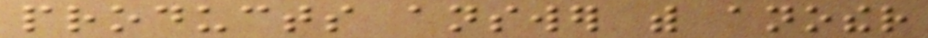products answer with another
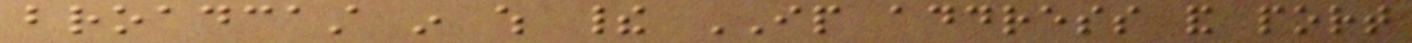broadcast in which their IP address and port
